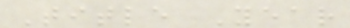Title Year
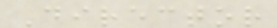Director
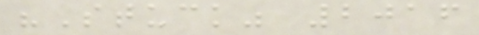"Stuck" 2016
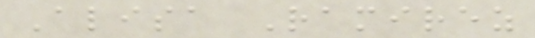Alisa Ramirez
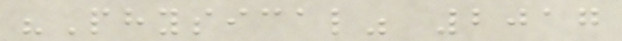"Physical" 2017
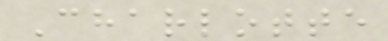Charlotte
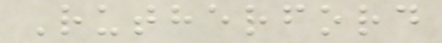Rutherford
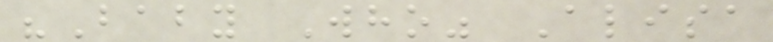"Baby Who" Alisa
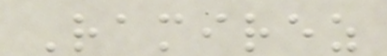Ramirez
